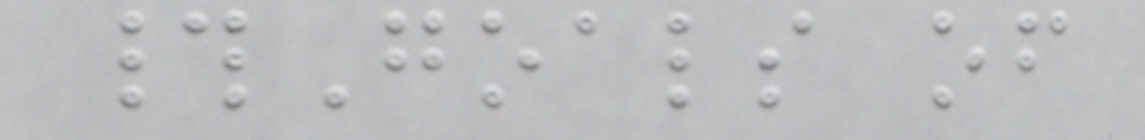#Goals of
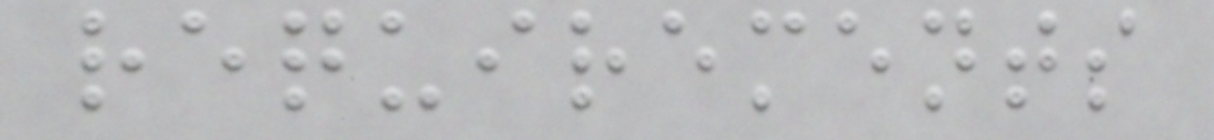requirements
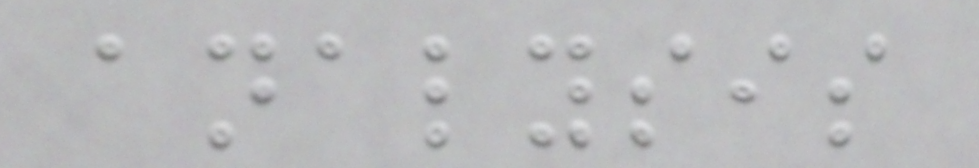analysis
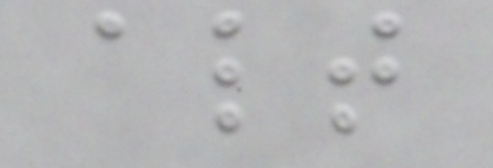alt
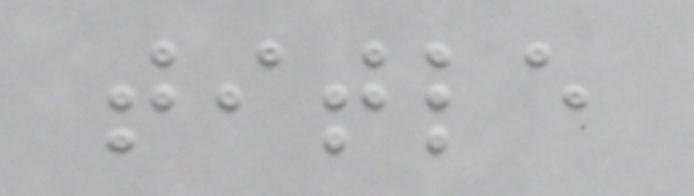title
